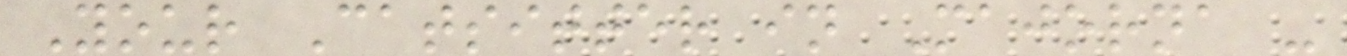Your Catsitter in Majorna -
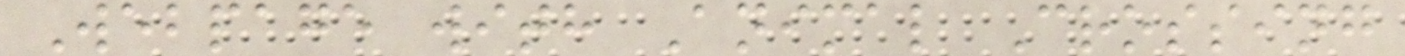Webpage with Animal Crossing
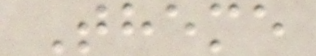Theme
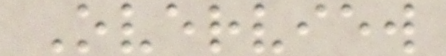Overview
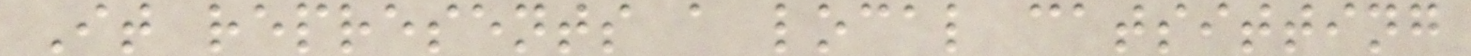It represents a local catsitting
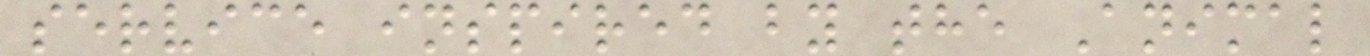service inspired by the Animal
